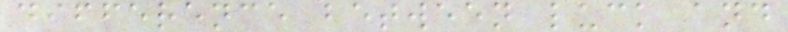difference between luck and
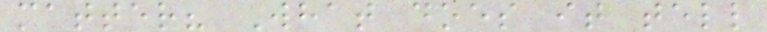matter? What does it tell
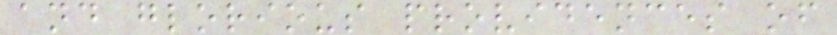and glorious providences of
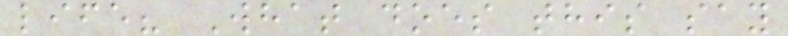life? What does this say
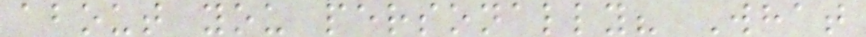about you personally? What
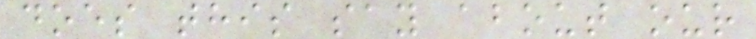does this say about our
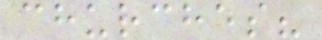churches?
